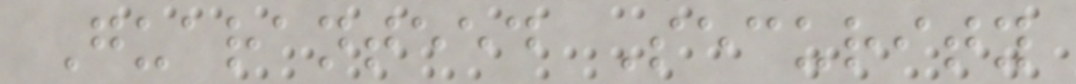Guaranteed Security
